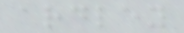ardley
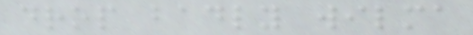drop badly wilma
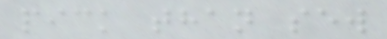pick than sew
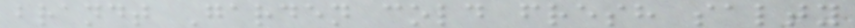brandt Garden cold fresh salty
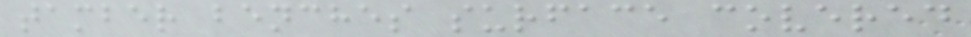tamber benches surface covered
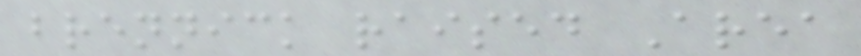brennick raised Area
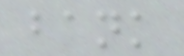bank
